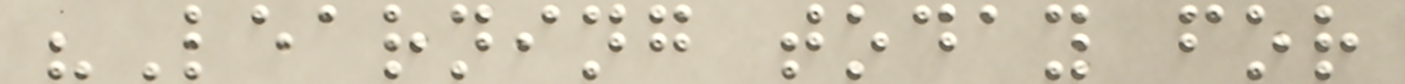"Learning today for
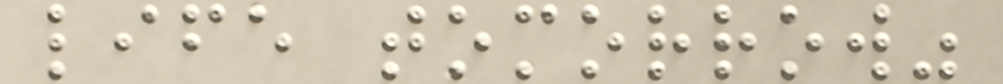life tomorrow"
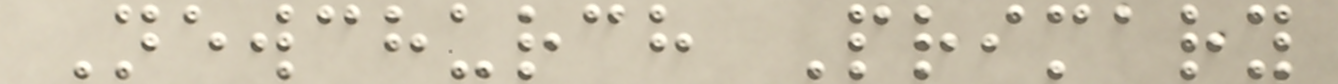Newchurch Primary
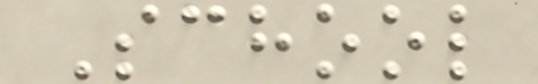School
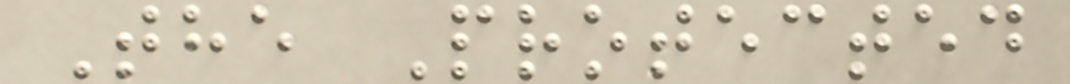The Protected
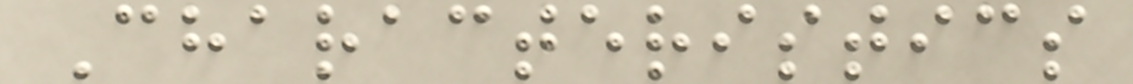Characteristics
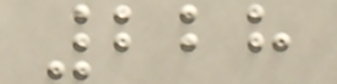228
